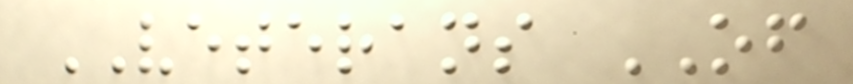VETERANS OF
